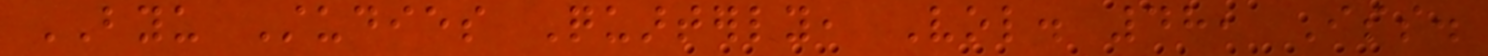BYU Studies Quarterly, Vol. 48, Iss.
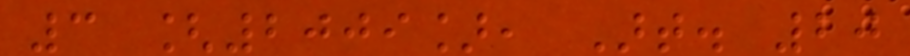3 [2009], Art. 20
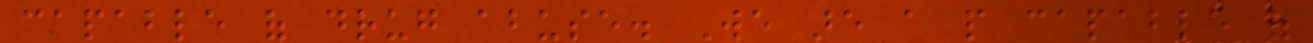capable of drug abuse. We are a people capable of
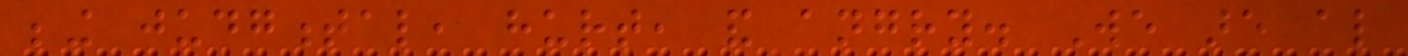being judgmental, hurt, and angry. We are also
